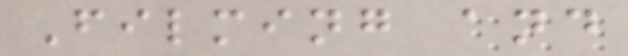Filming and
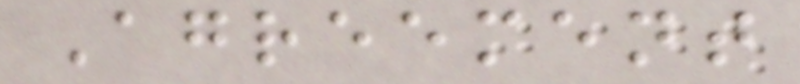Agreement
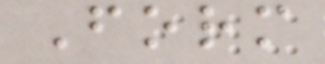Form
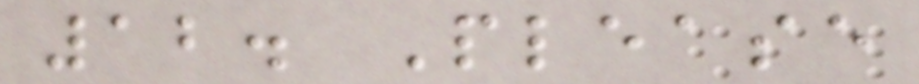12. Please
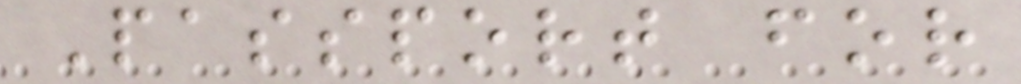Passport for
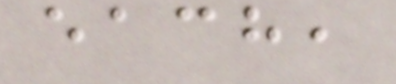each,
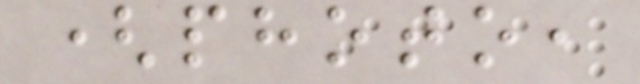(photo,
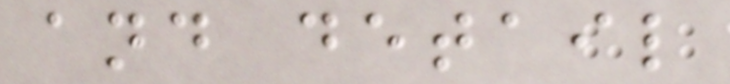and detail
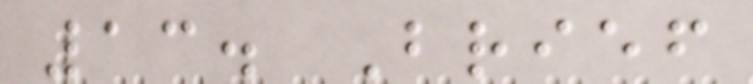13. Brief
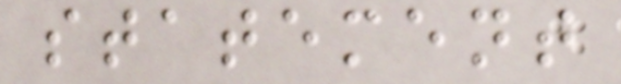statement
